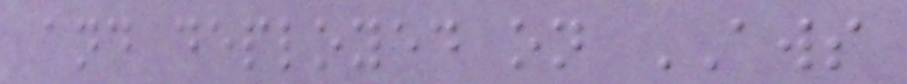and deployed on AWS
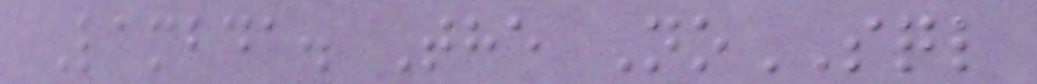Lambda. The NoSQL
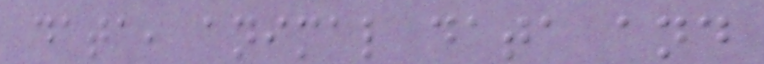data, animal data and
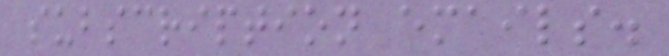subscription emails.
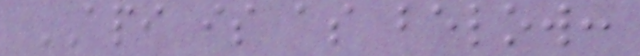API is as below:
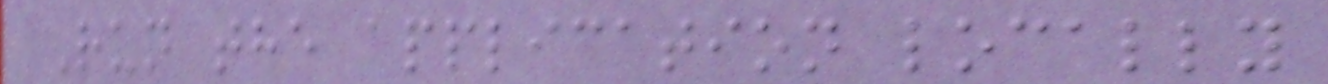Run the application locally
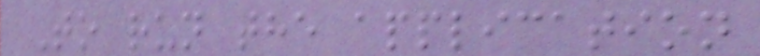To run the application
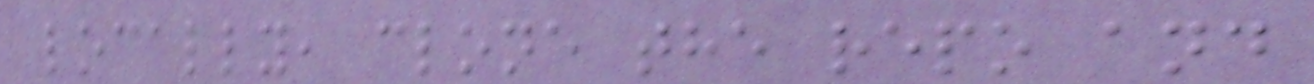locally, clone the repo and
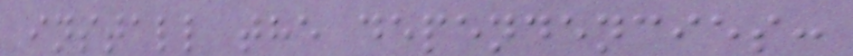install the dependencies:
